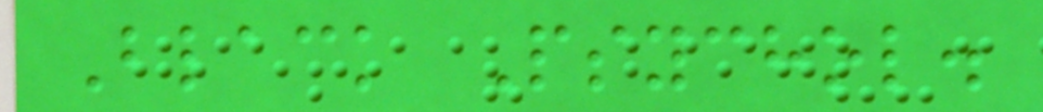Black Psychol.
